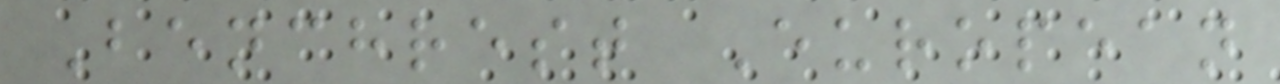Benchrest European
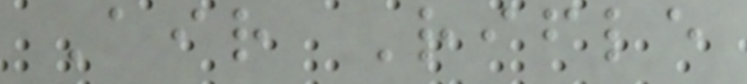Air Rifle
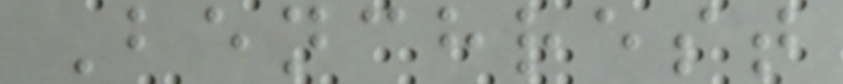Benchrest
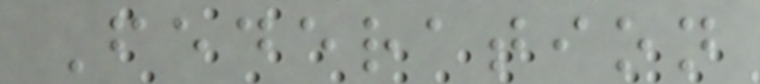Federation
